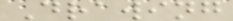Drawing
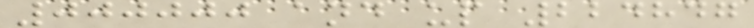000000 and up 224847
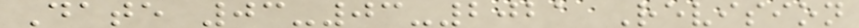Date 03-03-2021 Revision
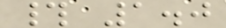# 1.0
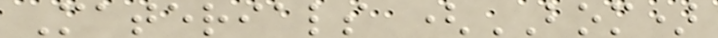Materials (BOM)
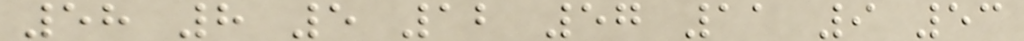58 8 5 12 57 11 9 53
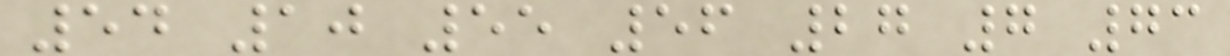54 10 55 56 27 7 73
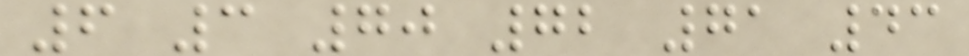6 3 70 72 71 43
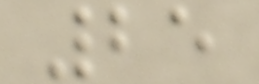25
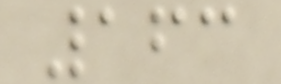163
